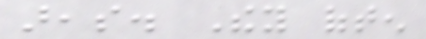areas. They often
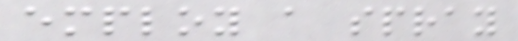employ a spray
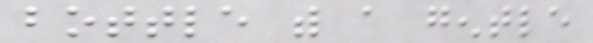bottle with a gentle
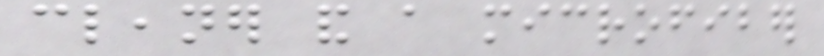cleaner and a microfiber
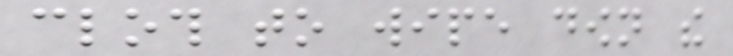cloth to wipe down the
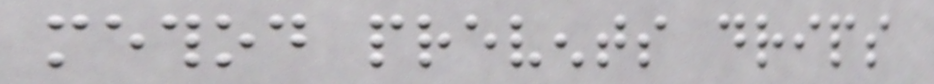method prevents drips
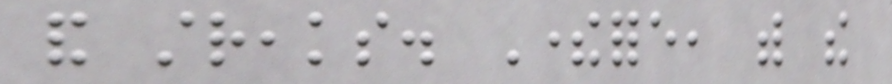and streaks. Therefore, with the
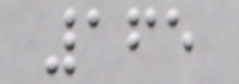165
